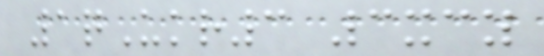1qUkr3 3xcy
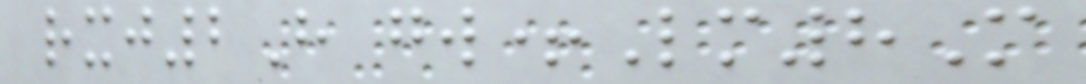rxj2H gw+Lm8M
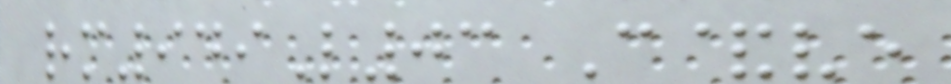rm949L03 C&ve
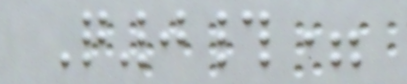Q0#=
